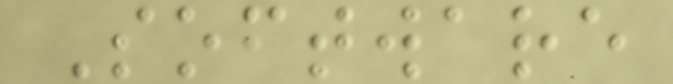Software
